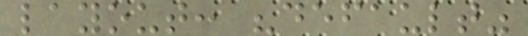layout: "default"
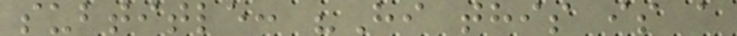subtitle: "Hi this is a
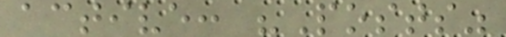active: "Posts"
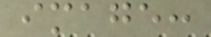image:
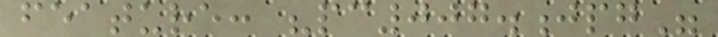feature: "pc007.jpg"
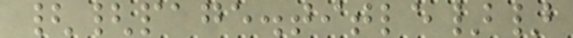{{page.title}}
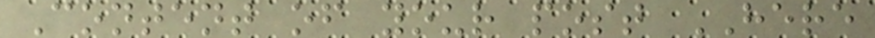Content of your post HERE
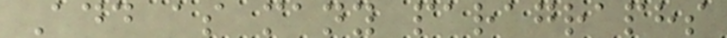Add as many paragraphs
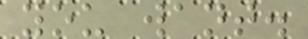you want.
